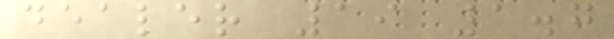dealer 19 1.7
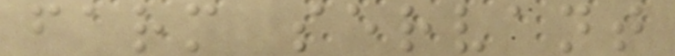farm servant
